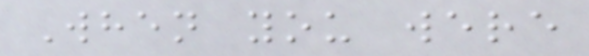When you were
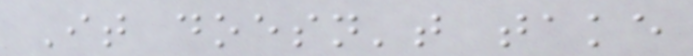It doesn't take
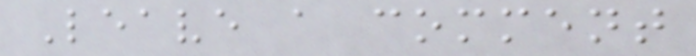Leave a comment
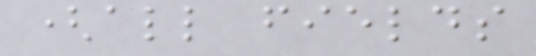(all fields
